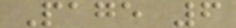Page 6
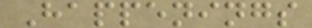Happenings
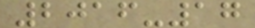2016-17
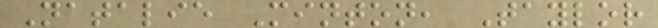Natalie Minton, Taylor
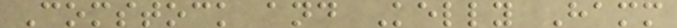Comstock and Kelly Hamm
